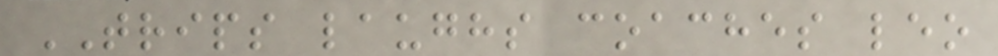TRIPS laughs coaches leo
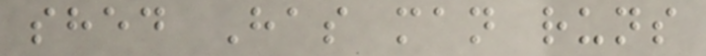shed Has man runs
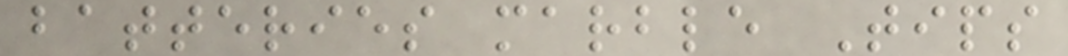batteries marble Tips
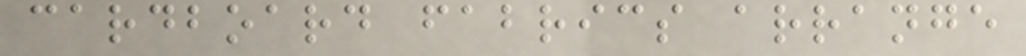cardboard fabrics arrange
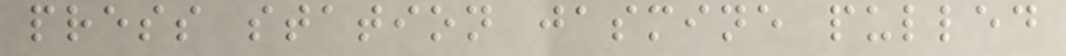press station jasmine pulled
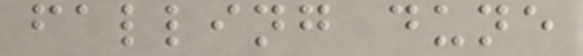falling dune
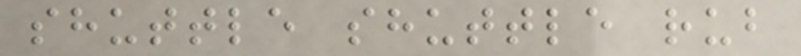shuttle shuttle rub
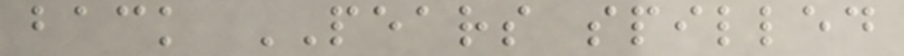back PEARS spilled
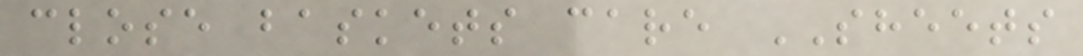close baskets care SHEETS
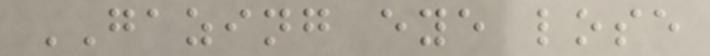GAZING eye lose
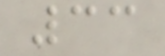33
